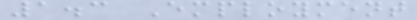1.3 Employment
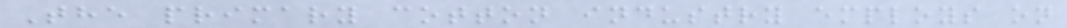The primary cotton industry employs on
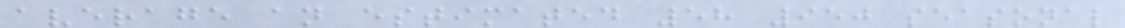average an estimated 58 950 seasonal
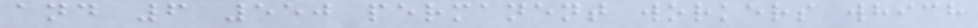and 6 550 permanent workers which
